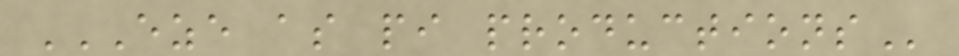EZE AS PI PRODUCTIONS
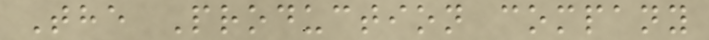The Production company
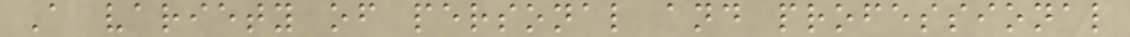A variety of personal and professional
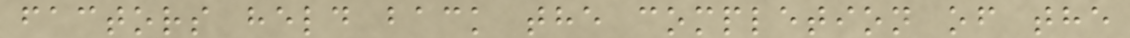factors held back the completion of the
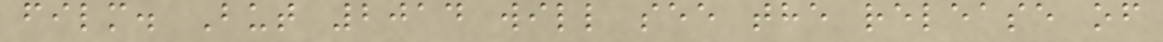film. But 2014 will see the release of
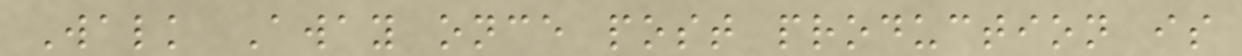Walk Away once post production is
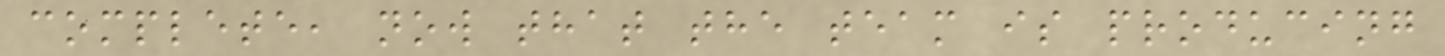complete, now that the team is producing
